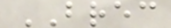BREC
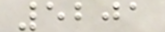5201
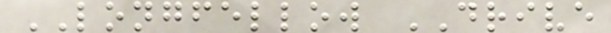LONGFELLOW DRIVE
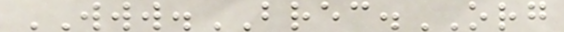WWW.BREC.ORG
